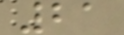21
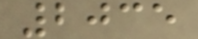2035
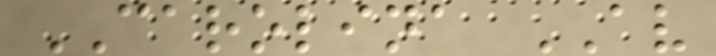CAROLINA AV
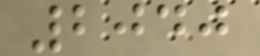2040
